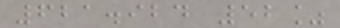621.924 52%
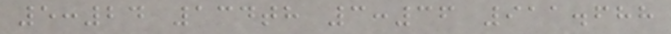5:24 134th 3:36 911.688
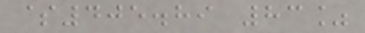$405.89 83%
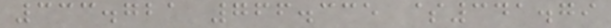333.721 766.335 $341.79
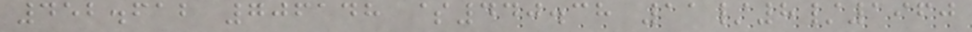452.612 706148 $440.38 11/8/1960
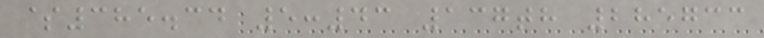$385.34 5:43 137th 285733
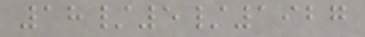18/5/1927
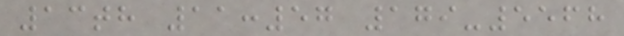13th 11:57 179-5568
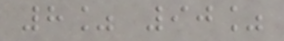8% 90%
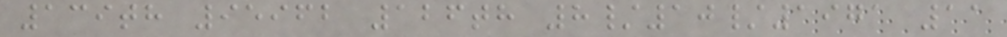139th 95962 126th 8/10/1971 11
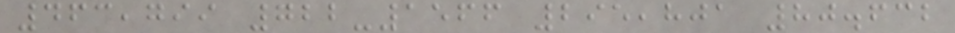463,799 722-1566 295,801 80.632
